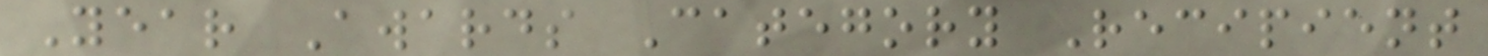Year Awards Category Recipient
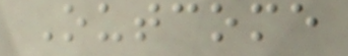Outcome
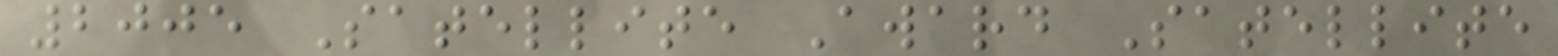2005 Satellite Award Satellite
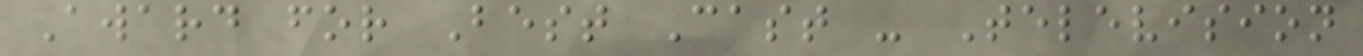Award for Best Cast - Television
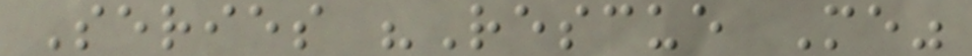Series "Rescue Me"
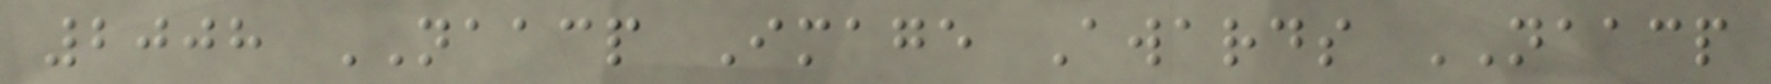2008 NAACP Image Awards NAACP
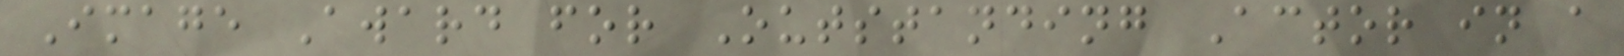Image Award for Outstanding Actor in a
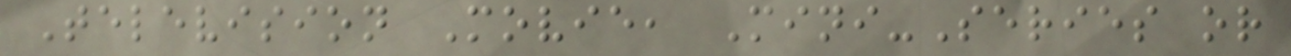Television Movie, Mini-Series or
